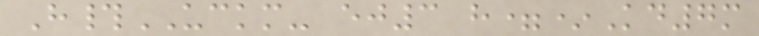H#UCKM- ej3 h=*Kd7m
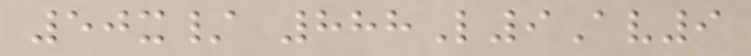50x/ 888L9Av9
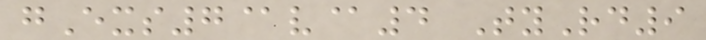gExs7@v@4 TyRd9
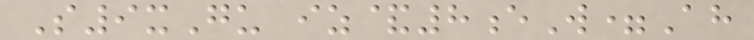S9xGu iz&8eW=Ah
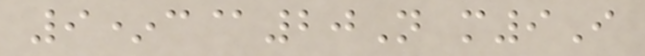9*c@20N m9I
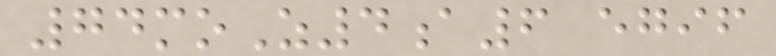74moZ4a6 egif
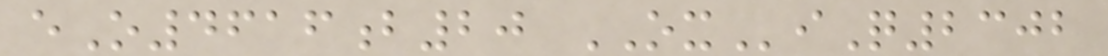eO4616b20 OXiQ2302
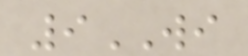9WI
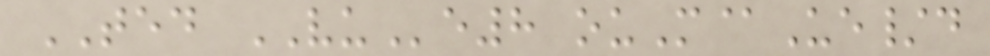TED VUe8 ouM@Ue/d
